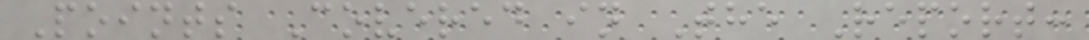Points Covered in The Report:
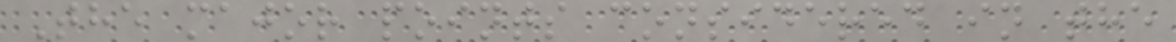The major points considered in the
